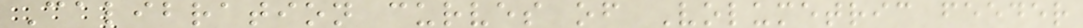Calibration curves of Volumetric feeder
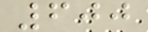600
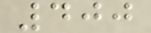400
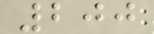200
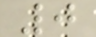0
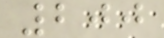200
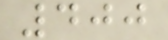400
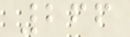266
